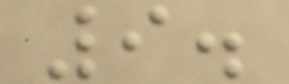9.
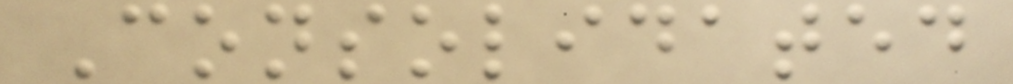Consolidated
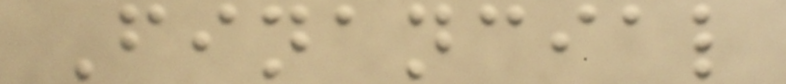Financial
